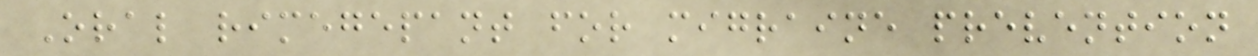Oral rimegepant for migraine prevention
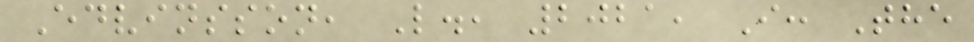Edvinsson, L., 2021, I: The
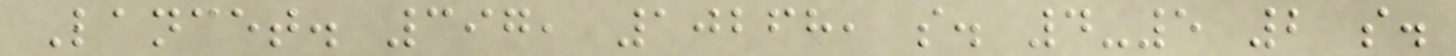Lancet. 397, 10268, s. 4-5 2 s.
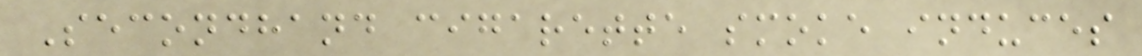Secondhand cigarette smoke induces
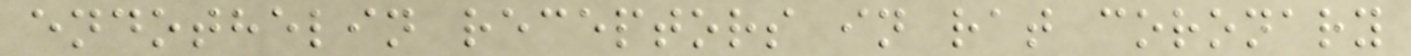endothelin receptors in rat coronary
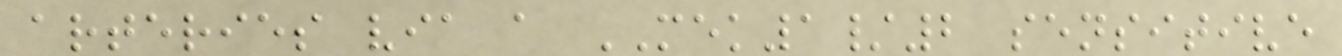arteries via a MEK1/2 sensitive
